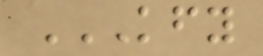KFY
